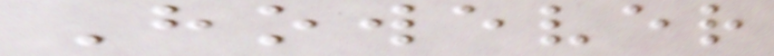However
